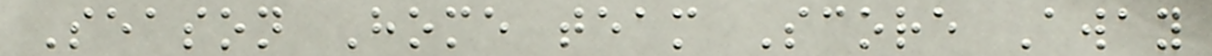Season Home team Score Away
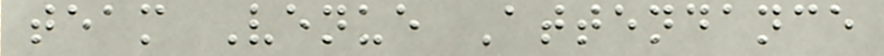team Venue Attendance
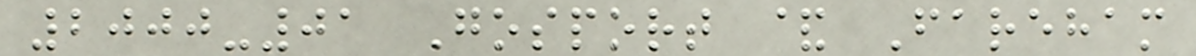2000-01 Gosport & Fareham
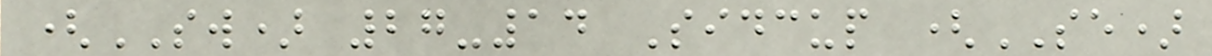(SW) 27-14 Sidcup (SE)
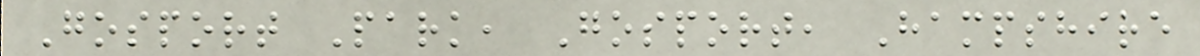Gosport Park, Gosport, Hampshire
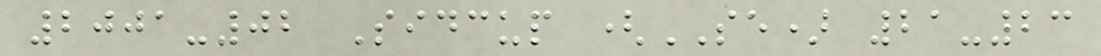2001-02 Sidcup (SE) 21-23
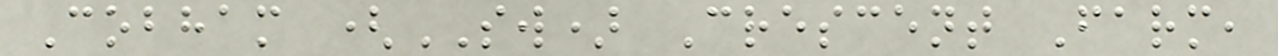Cobham (SW) Crescent Farm,
